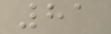81
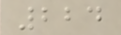224
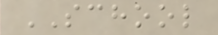SCHOOL
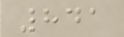841
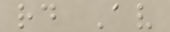rd Av
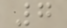7
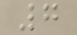7
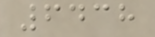6438
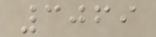3069
